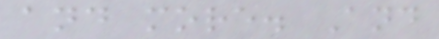and more. And
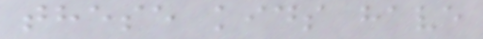these kids have
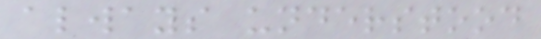always understood
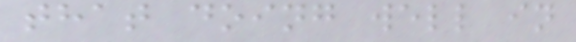that doing well in
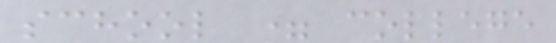school = college
